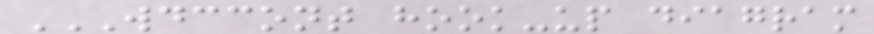WDCCONT HOOK-UP DIAGRAM
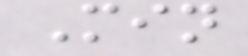Min
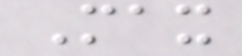Max
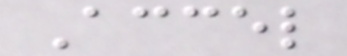Accel
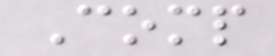Comp
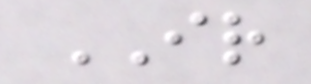IR
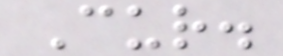Cur.
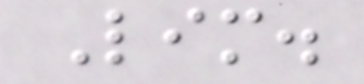Lim.
